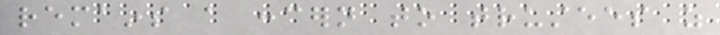remains a concern to trustees as
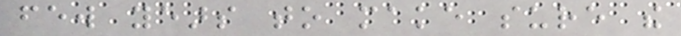few years to make sure the
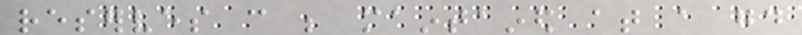reserves can be maintained at a good
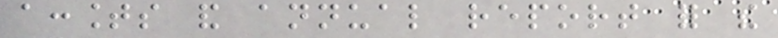accounts and annual report for the
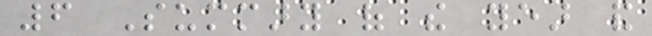6 Summary of the year and
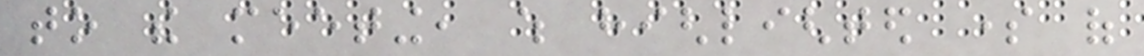to the meeting, which highlighted some of
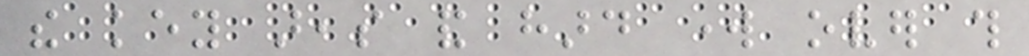the key areas and hard work over this
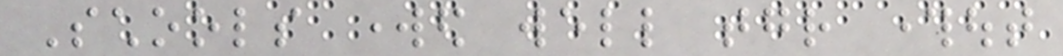Schools worked well together throughout
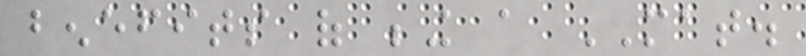benefits of being a MAT.
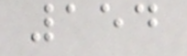154
